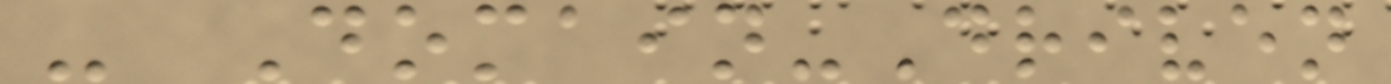- Domain-Driven
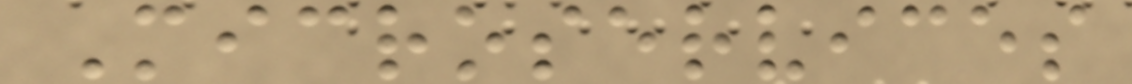Microservices
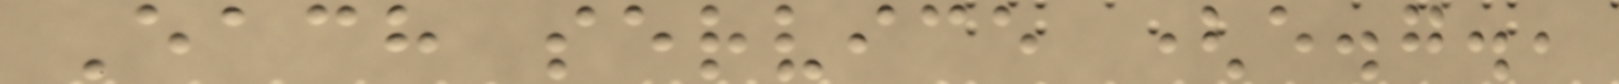Each service (e.g.,
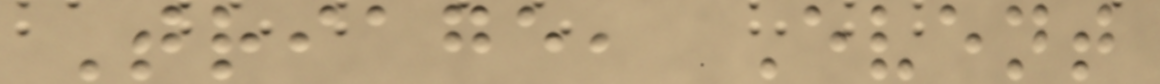Triage, Event
